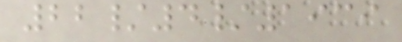22/4/1939
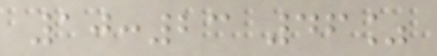10:23 46%
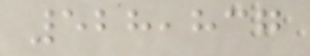528,837
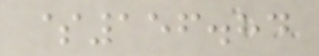$156.84
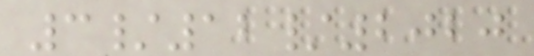3/12/2020
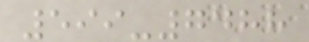599-7488
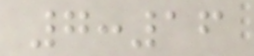7:16
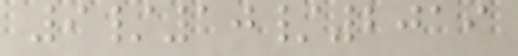9/10/2019
